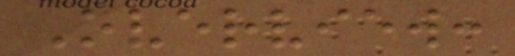Overview:
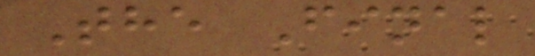The Final
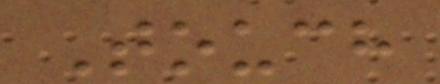Touch
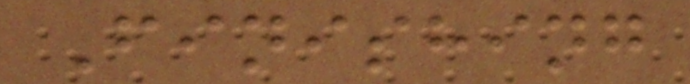Finishing
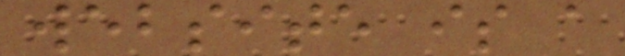website is a
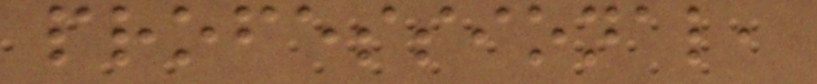professional,
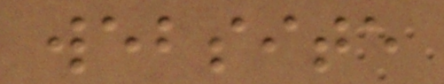website
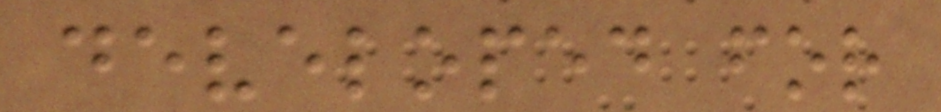developed for
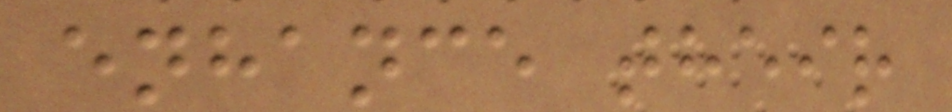enhance their
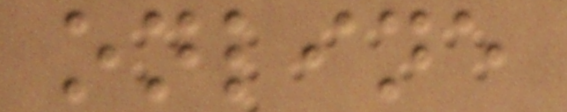online
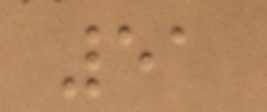51
